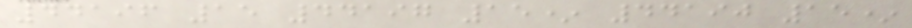44196 15 44197 15* 44190 15*
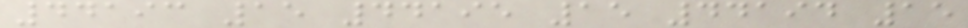44193 15 44195 15 44194 15
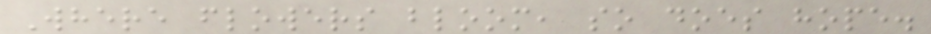Where flowers bloom, so does hope.
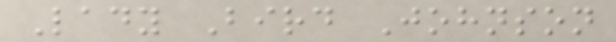Lady Bird Johnson
